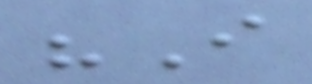"I
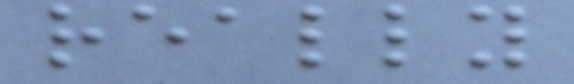really
